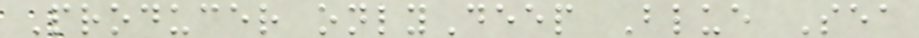Producer onlyDeep Blue Sea
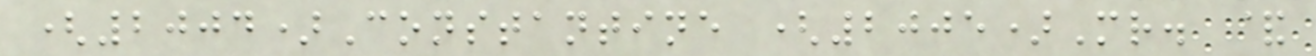(2004)Constantine (2005)Mr. &
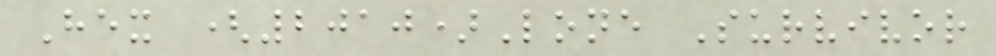Hex (2010)Lone Survivor
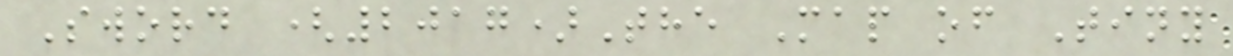Sword (2017)The Map of Tiny
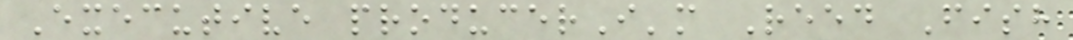Executive producerI'm Reed Fish
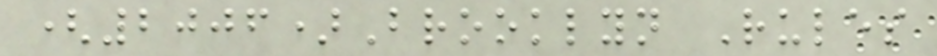(2006)Brooklyn Rules
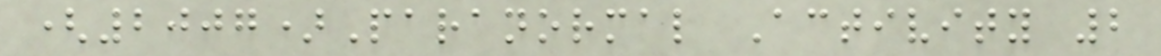(2007)Paranormal Activity 2
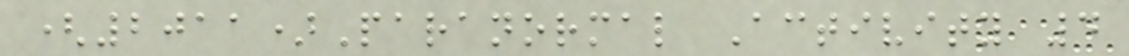(2011)Paranormal Activity 4
